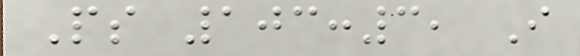Ps 103:3, I
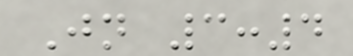Jn 3:4
